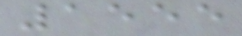1555
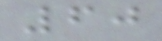60
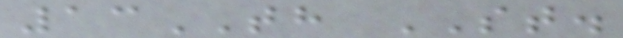13TH ST.
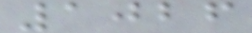1026
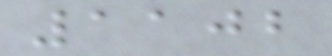1102
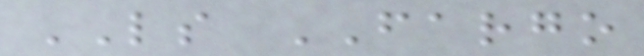LS FARGO
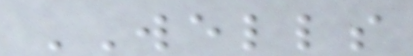WELLS
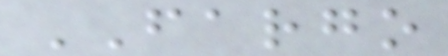FARGO
